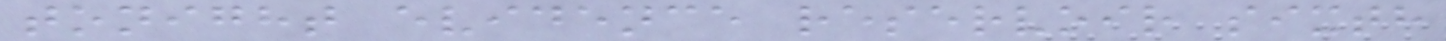tonight evidence reservoir sixth
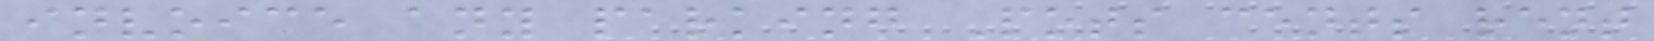invoice any parking Pots cents rent
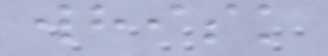whisk
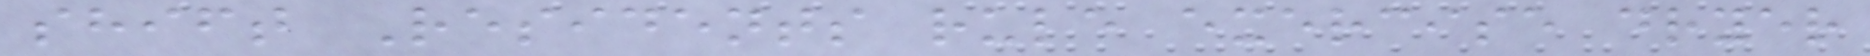shift Residents rule exercise dryer
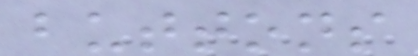buttons
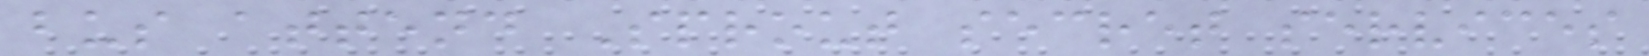bus attend Sprout secret services
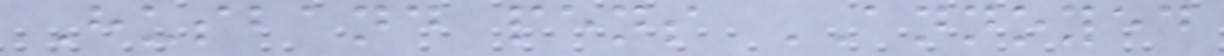Husband pens ANNOYED
